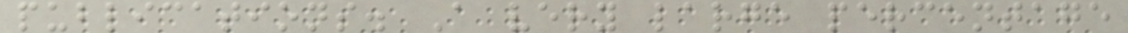publications. A very large percentage
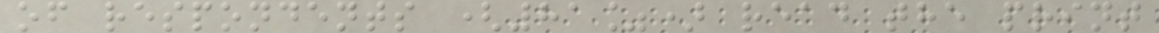of respondents (81%) read the print
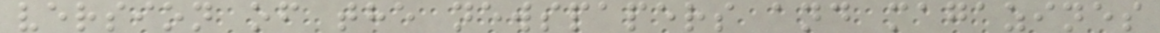version of the newspapers and magazines
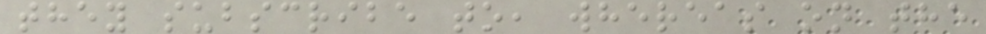they subscribe to, whereas on the
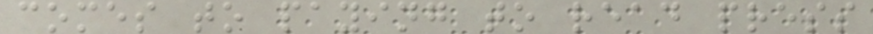comes to paying to read press
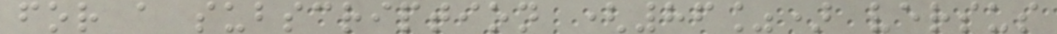for a subscription (86%) versus
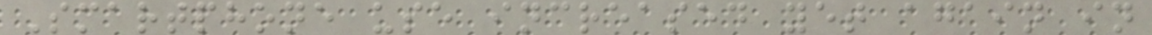Smartphone use increased yet again in
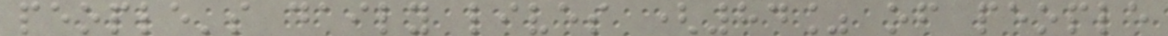people's daily lives (84% of people
